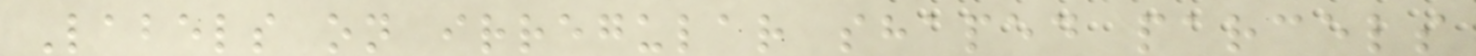Labels on irregular shaped parcels
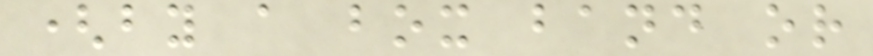(by a box band or
